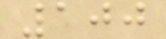100
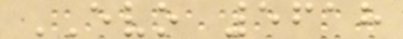EVO 5618
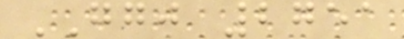GGJ 2751
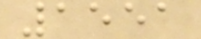1551
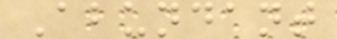Abundant
